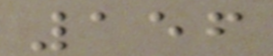156
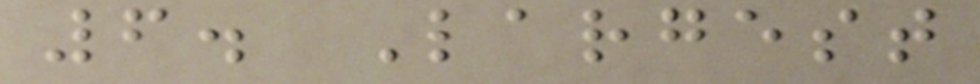6. Largest
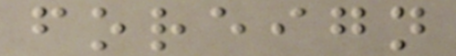foreign
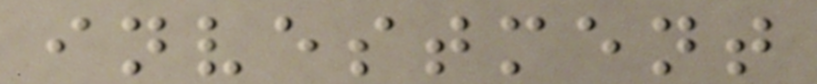investment
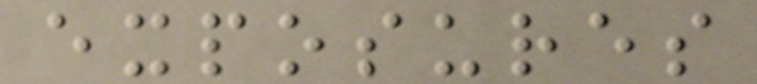exposures
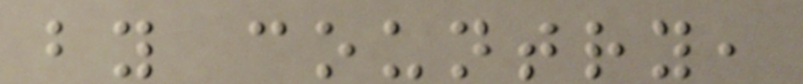by country,
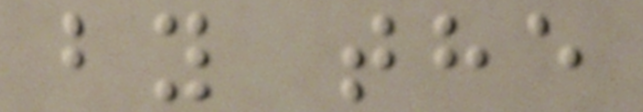by the
